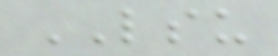LSU
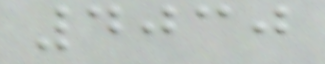4030
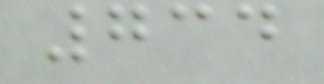734
